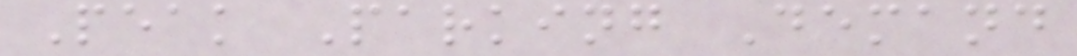Peak Parking Demand
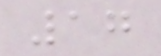17
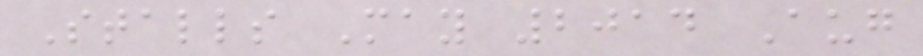Stalls May 2014 Aug
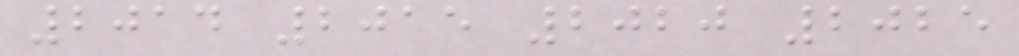2014 2015 2020 2025
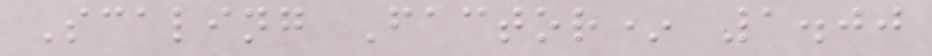Scaling Factor* 1.00
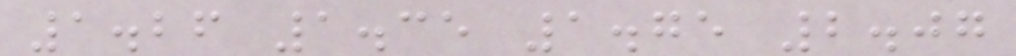1.26 1.35 1.75 2.07
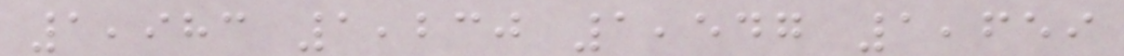1,983 1,230 1,547 1,659
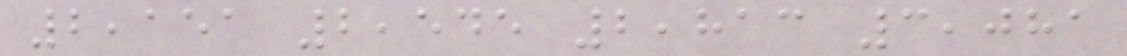2,151 2,545 2,813 3,081
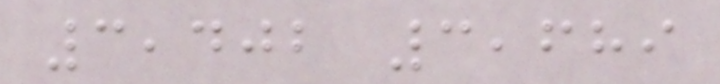3,402 3,689
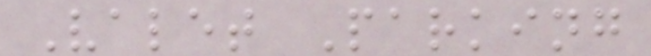Valet Parking
